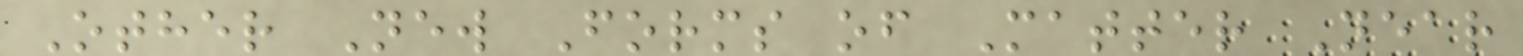Other New Forms of Matter Near
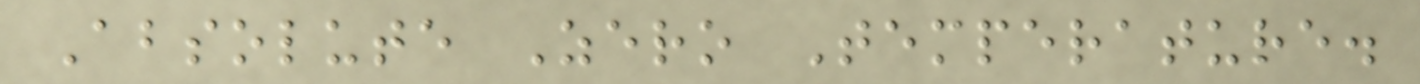Absolute Zero Temperature.
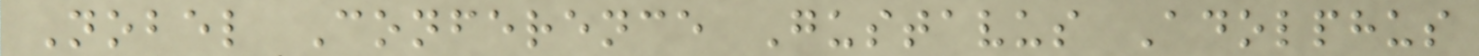Nobel Conference Gustavus Adolphus
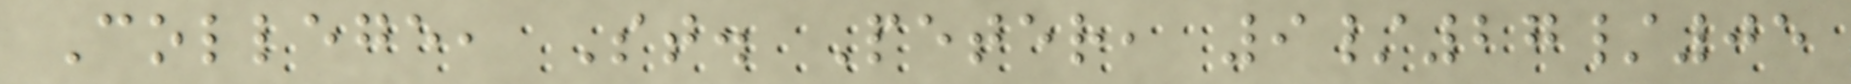College, St. Peter, 9/27/05
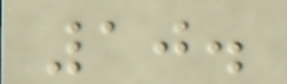10.
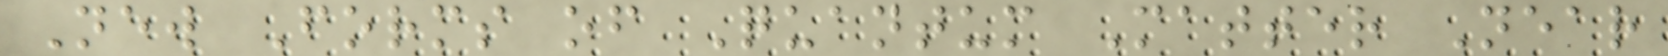New Forms of Quantum Matter Near
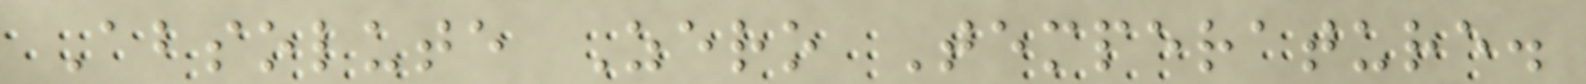Absolute Zero Temperature.
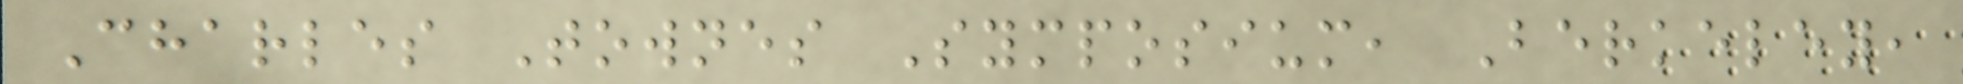Charles Townes Symposium, Berkeley,
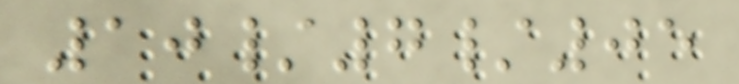10/7/05
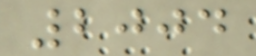2004
